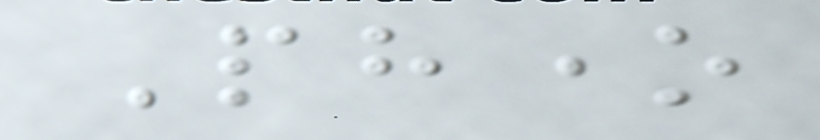Phone
